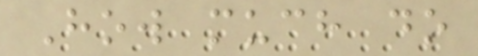How much do
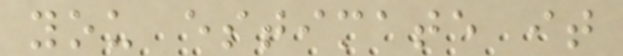you estimate it
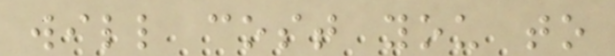will cost you to
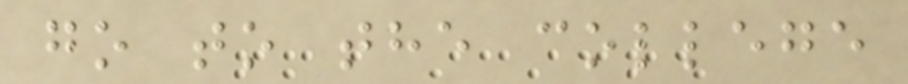go to the college
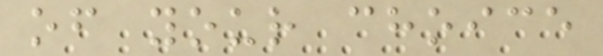of your choice
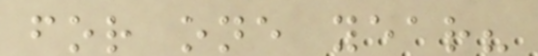for one year?
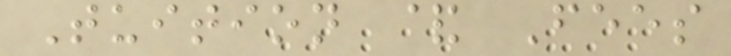Tuition & Fees
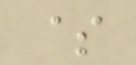$
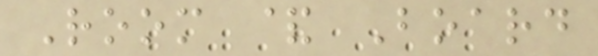Room & Board
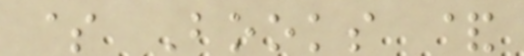$ Books &
